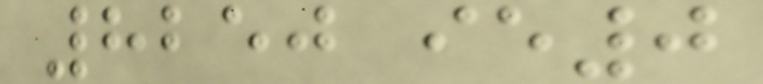8250 ie0
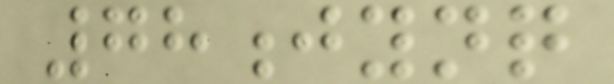78jynq
